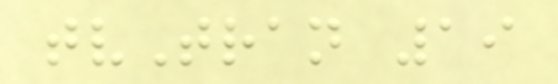tvTran 19
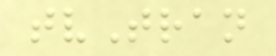tvTran
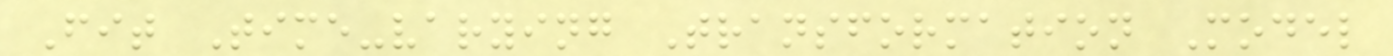Fit Time-varying Transformation Model
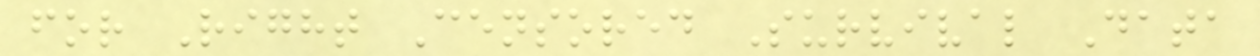for Right Censored Survival Data
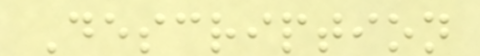Description
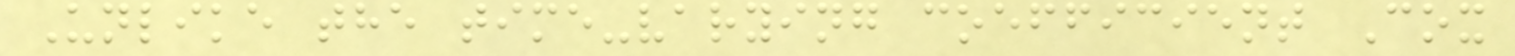Unlike the time-varying coefficient Cox
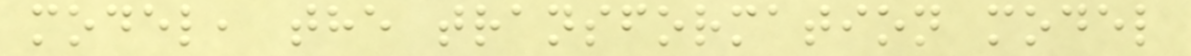model, the transformation model
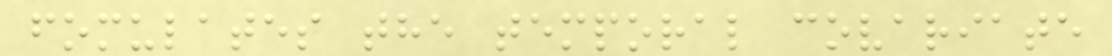fomulates the temporal covariate
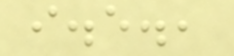i.e.,
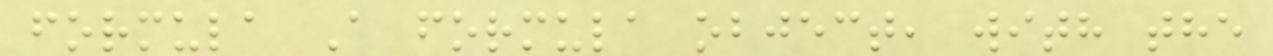formula A formula object, with the
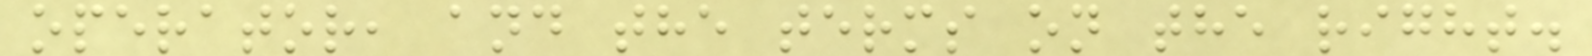operator, and the terms on the right.
